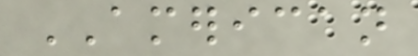AMERICAN
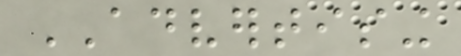ADVERTISING
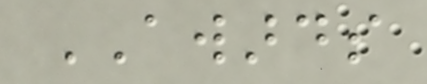AWARDS
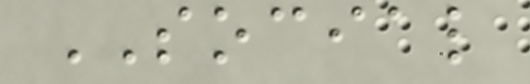SOCIAL
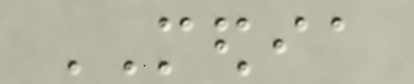MEDIA
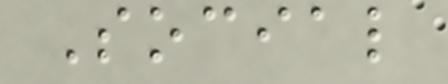Social
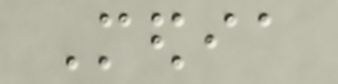Media
